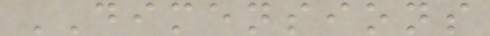DIMENSIONS
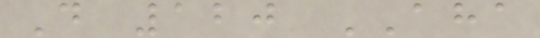D 120 AHA
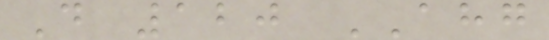D 120 AHG
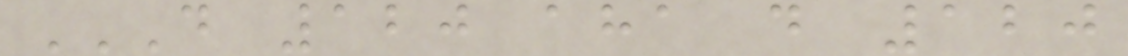D 120 AHA D 120
